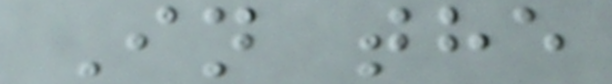In the
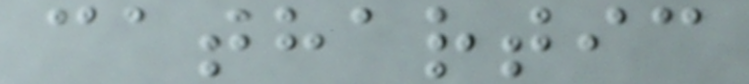cathartic
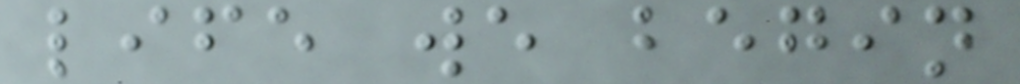life we begin
